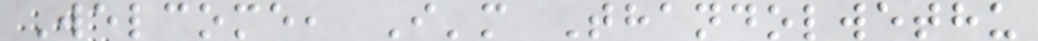Welcome, I'm Thandolwethu
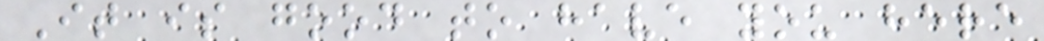It is good to have you here
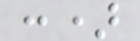:)
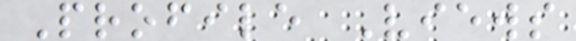Profile Views
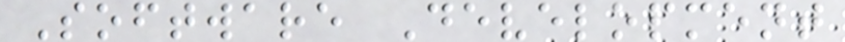Software Development
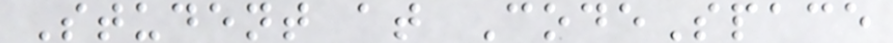Student at CodeSpace
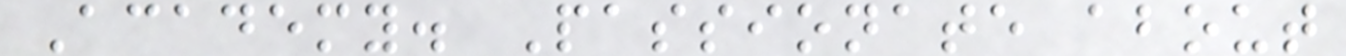Academy. Passionate about
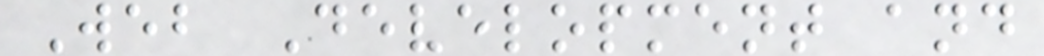Web Development and
